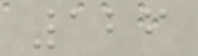126
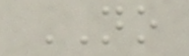NO
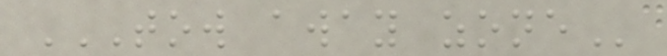TOW AWAY ZONE
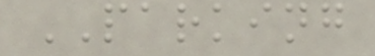PARKING
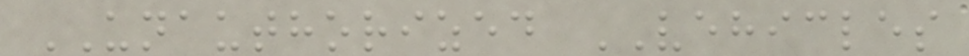UNAUTHORIZED VEHICLES
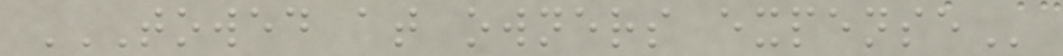TOWED AT OWNERS EXPENSE
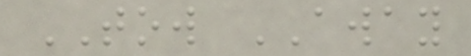TOW AWAY
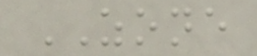ZONE
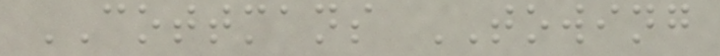COTTMANS TOWING
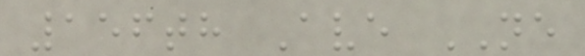156th Ave NE
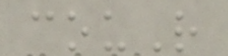couR
